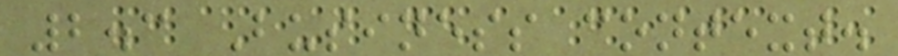2.3 Business context.
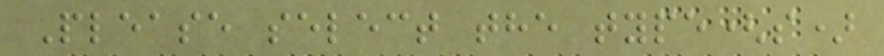Please select the type(s)
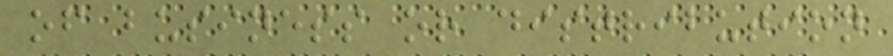of business or distribution
